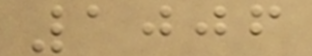1006
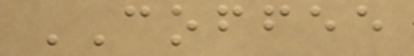COFFEE
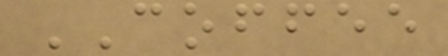COFFEE
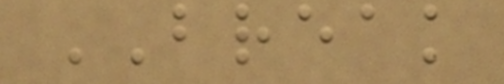BREAK
